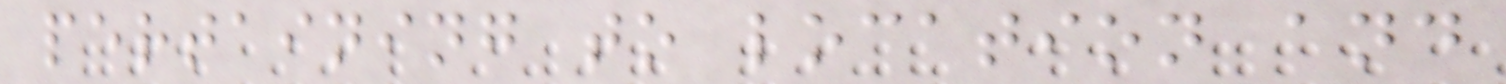pertaining to location and
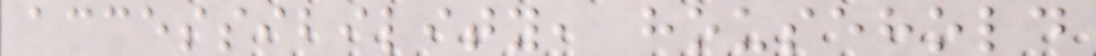accessibility, household
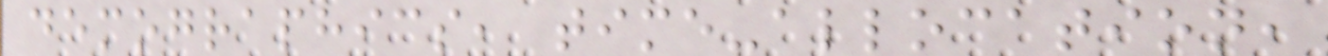demographics, time-allocation,
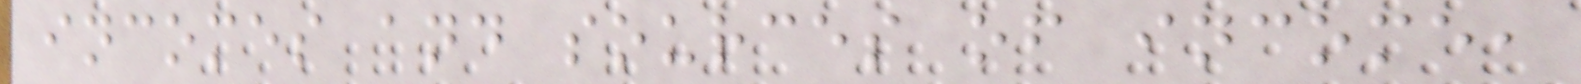incomes and sources of income,
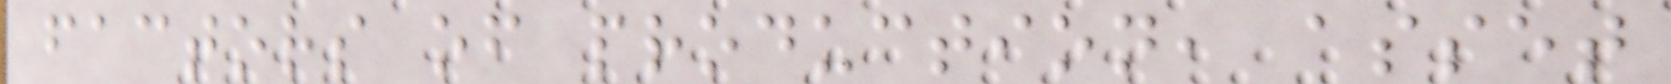factors of production, asset
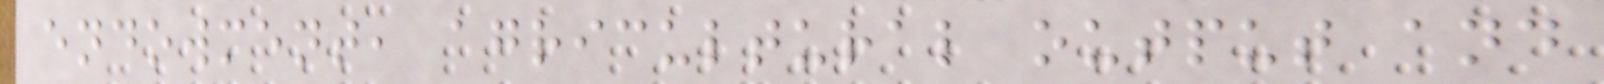endowment, agricultural output and
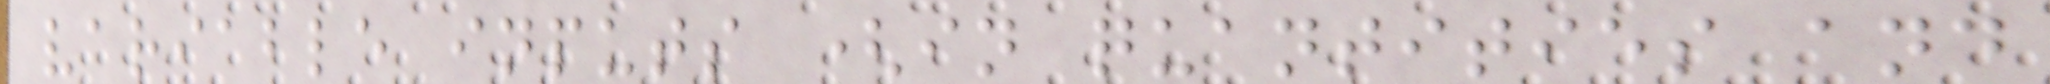variable inputs (in quantities and
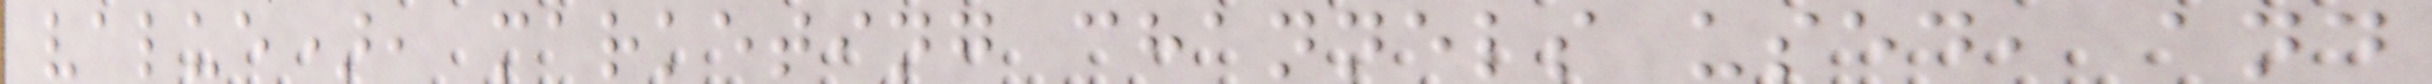value), marketing channels used, and
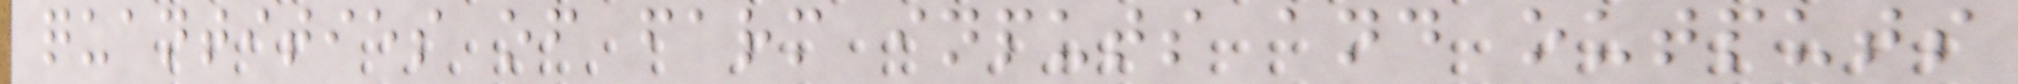quantities of farm inputs and outputs
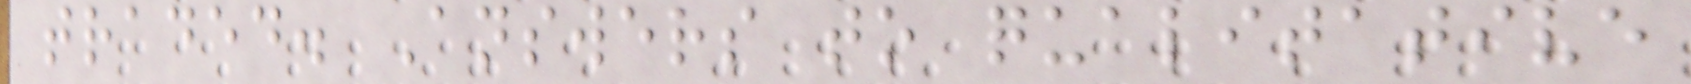traded. Answers to qualitative
